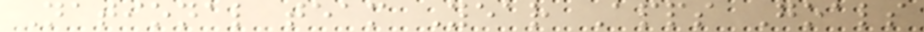National team Year Apps Goals
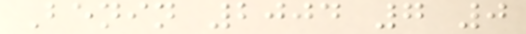Benin 2004 7 0
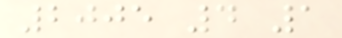2005 4 1
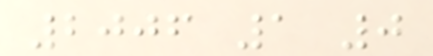2006 1 0
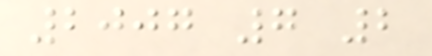2007 7 2
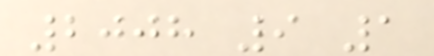2008 9 1
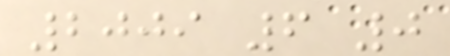2009 6 0
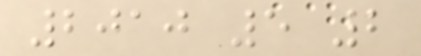2010 5 2
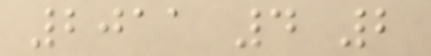2011 4 2
